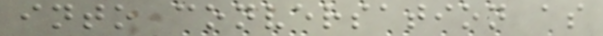into conversation as
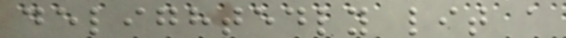delightedly lit a
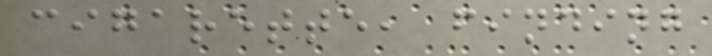cigarette, finding
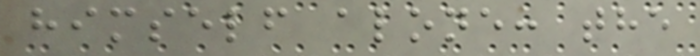himself alone: the
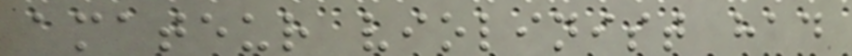amateur violinist had
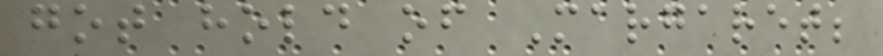got hold of Margaret;
